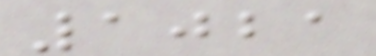1021
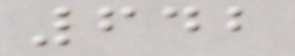642
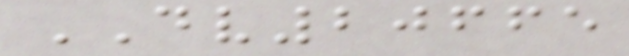DV20665
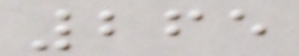265
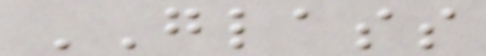GLASS
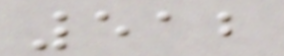512
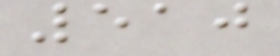510
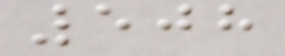508
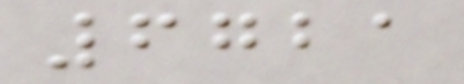6721
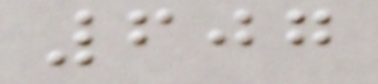607
